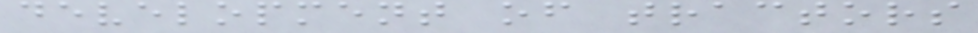development of tractors
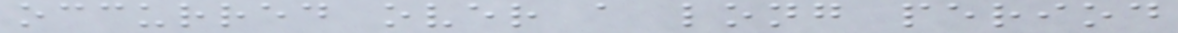occurred over a long period
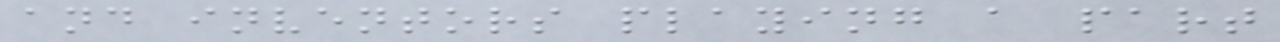and inventors playing a part
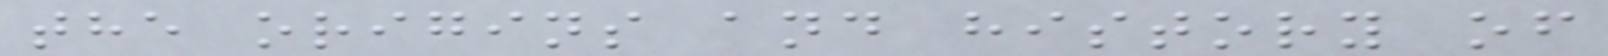the origins and history of
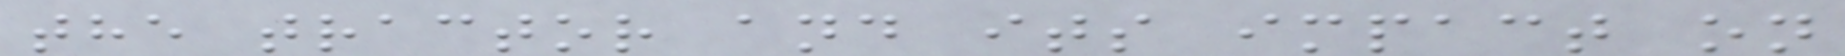the tractor and its impact on
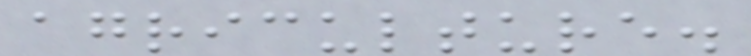agriculture.
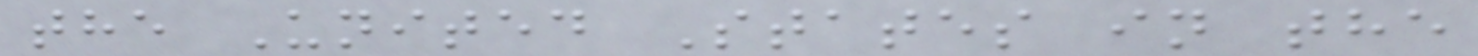the United States in the
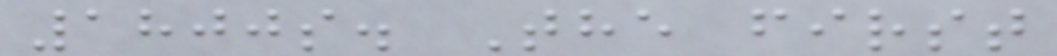1800s. The first
